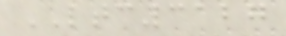LTC3127
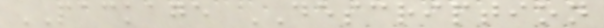PACKAGE DESCRIPTION
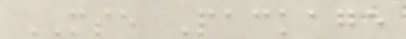MSE Package
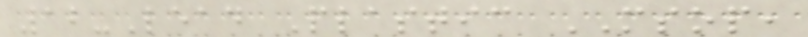12-Lead Plastic MSOP,
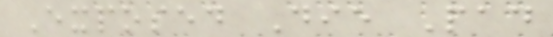Exposed Die Pad
